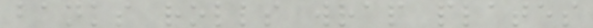banks rolls wrap plates
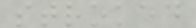stroked
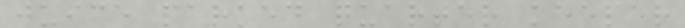juice parked quarter keeper
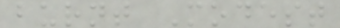burnt Modest
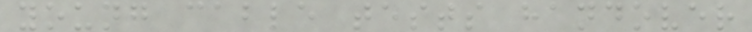young cable tests handover
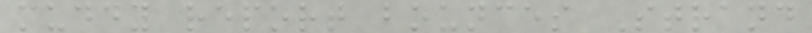muddy report bounces Strand
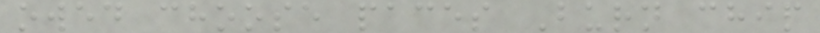owed choose paces Burn chip
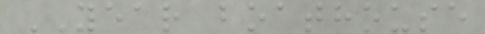YEAR boathouse
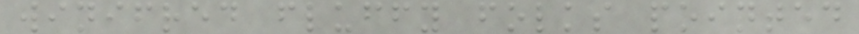winifred fluffy folks pointed
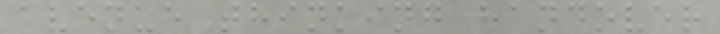avenue thinking handover
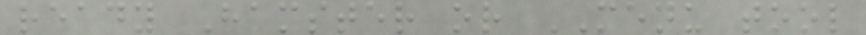ready Hamster or MENU tool
